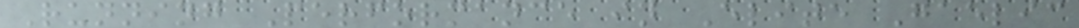Running Performance in Elite Gaelic
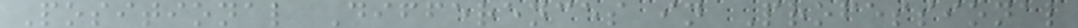Positional Differences in Professional
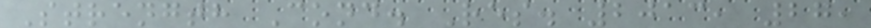Strength Cond. Res. 2013, 27,
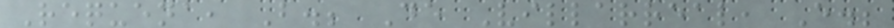Requena, B.; De Villarreal, E.;
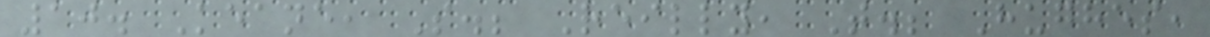10. Keane, S.; Reilly, T.; Hughes,
